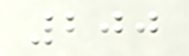200
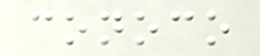conoco
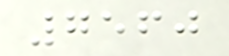7560
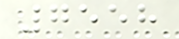7558
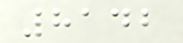8142
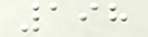198
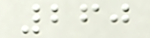260
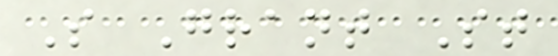S Grant St
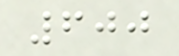600
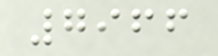7966
